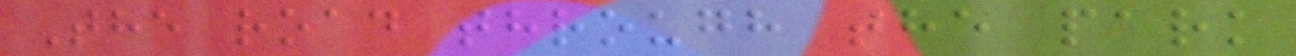The road through the park
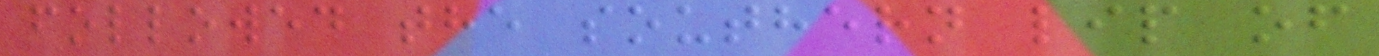followed the southern lip of
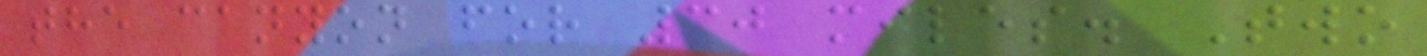the canyon for 30 miles. Two
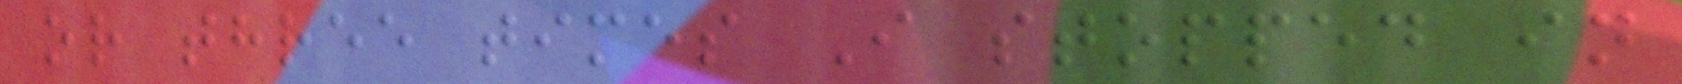or three times I stopped in
